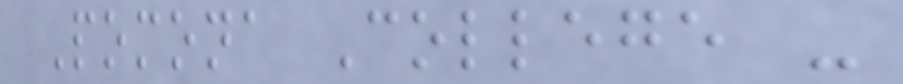Pomona College -
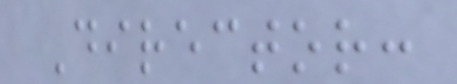Director:
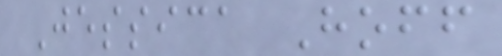Jessica Hoff
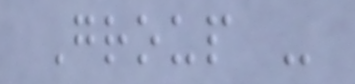Group -
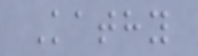Kathy
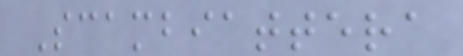Scambiattera
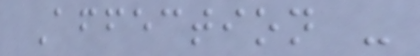Affection -
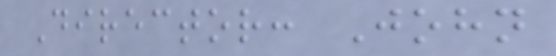Director: John
